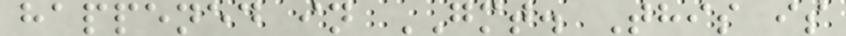happened in GMT. This is
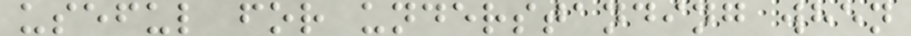useful for understanding when
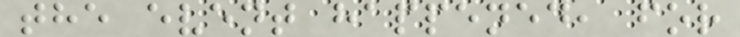the event happened, for
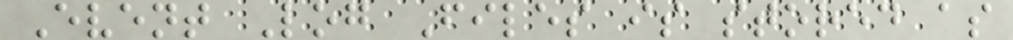Event Log Files is stored as
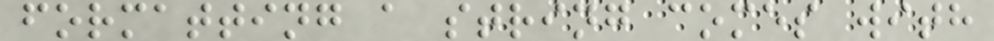formatting a string comes with
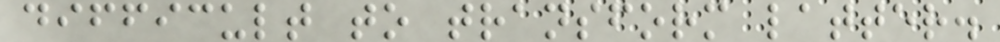difficult to transform latter.
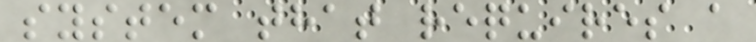system that requires a
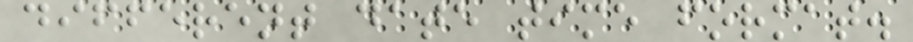different date time format.
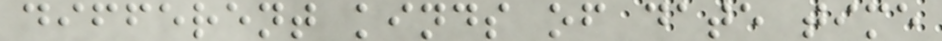different kinds of date time
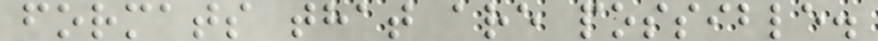formats that are possible.
